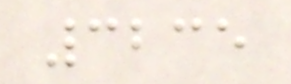3235
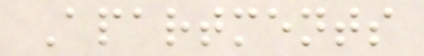Apartments
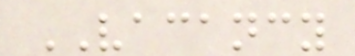VACANCY
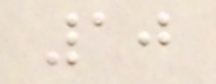10
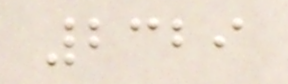2329
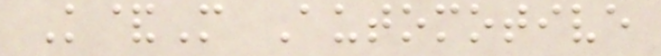K&M Automotive
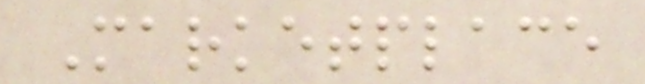Marketplace
